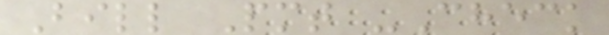Bill Pmt -Check
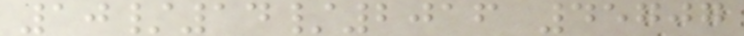10/14/2016 45707
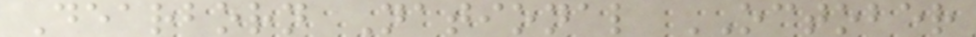Dearborn National OCTOBER
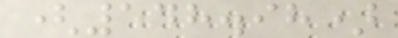(548.98)
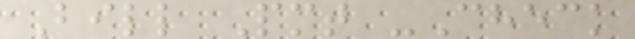Bill Pmt -Check
